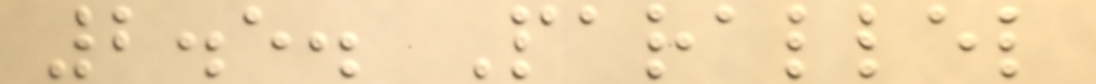2.5. Parallel
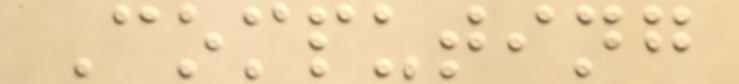Computing
